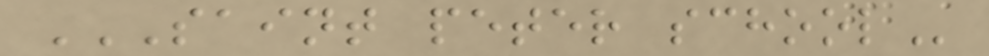SAINT PETER SCHOOL
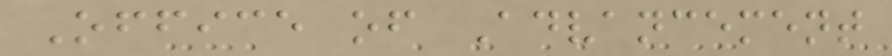Office of Advancement
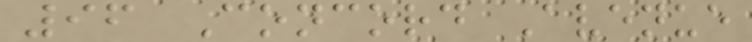96 Concord Avenue
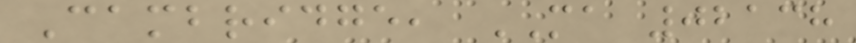Cambridge, MA 02138
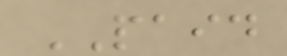PAID
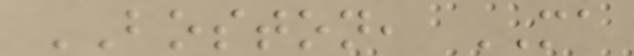BOSTON, MA
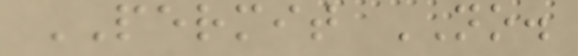PERMIT NO.
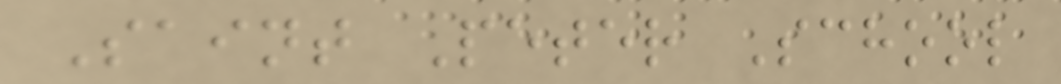Saint Peter School
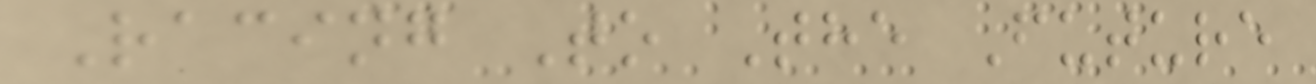Racing To The Future
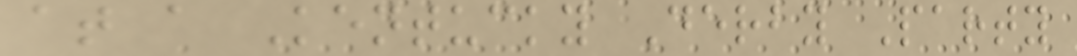at a Kentucky Derby Party
